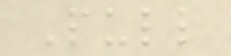Pull
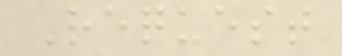Request
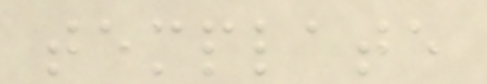template
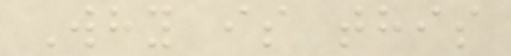Why is this
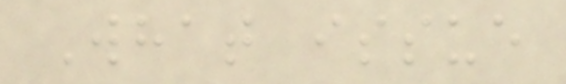What issue
